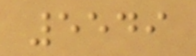5549
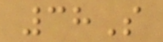38S
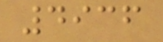4936
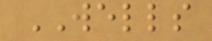WELLS
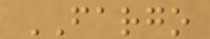FARGO
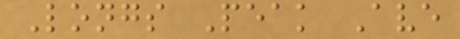Longs Peak Ave
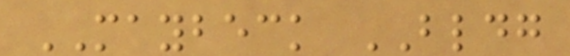MAYBECK BLDG
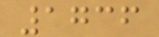1736
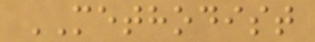METHODIST
